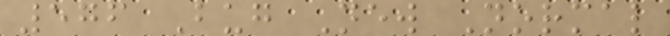576 Bug New Normal
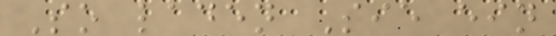So laden Sie ein
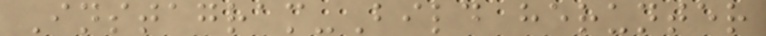Instagram-Bild herunter
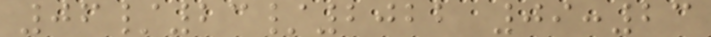06/23/2022 09:23
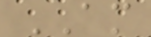AM
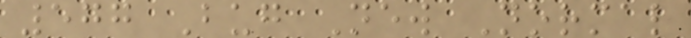577 Bug New Normal
